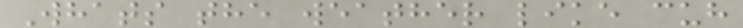Whats the weather like cuh
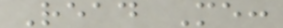Read Me:
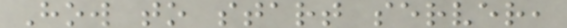How to start server,
